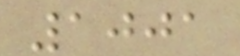1001
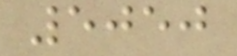5050
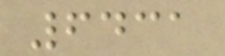6431
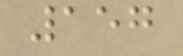157
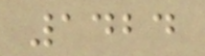1424
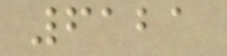6121
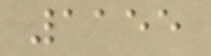1155
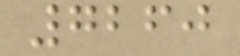7260
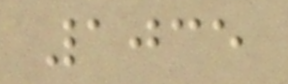1035
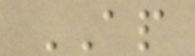AP
